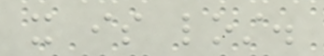it is lost.
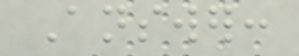Answer:
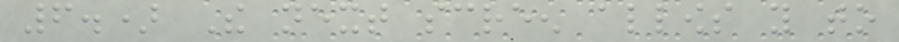6.) The next screen allows you to
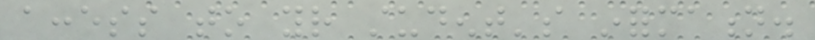access to your student's information.
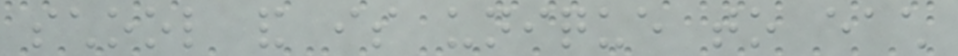school and is unique to each
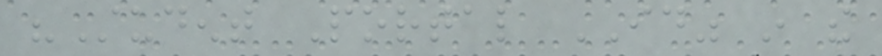"Student Portal ID" in the
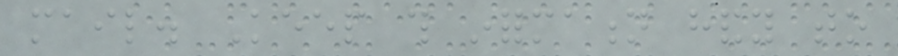mail. Keep this information handy to
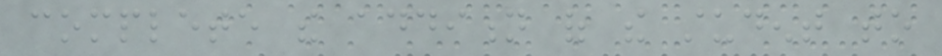complete the addition of the student to
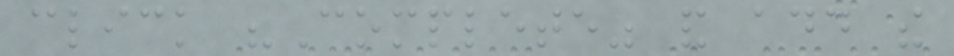click "Complete" and add the
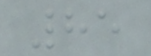85
